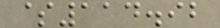$114.92
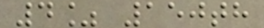4% 150th
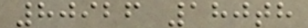80926 180th
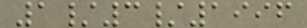1/3/1996
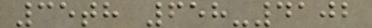35th 658-4102
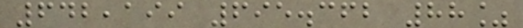642,199 695.362 88%
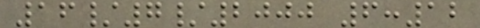16/7/2000 6:12
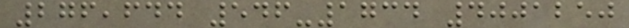276,644 546-1734 4001250
